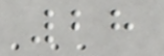28
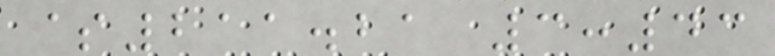$211.21 3:43
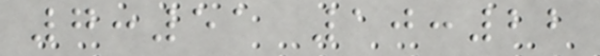7:51 10:22
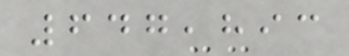647,893
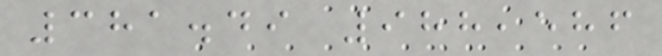381.49 988,586
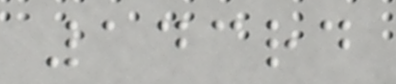143rd
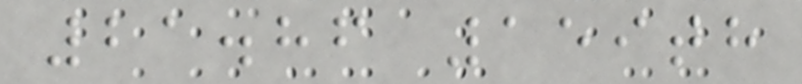21.86 159th
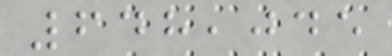648,045
